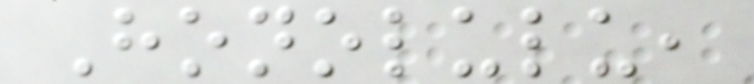Honolulu,
